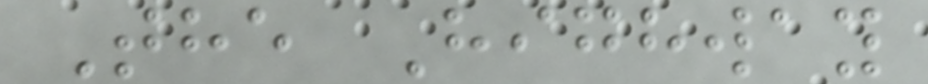The Highway
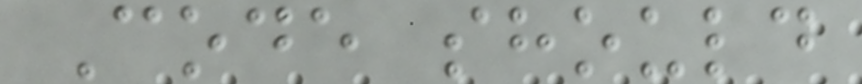Code should
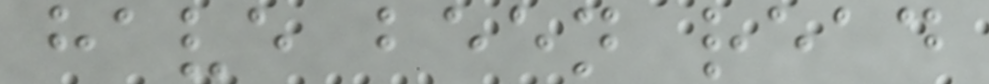have been read
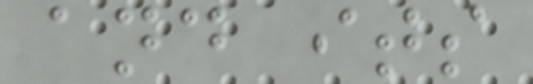and its
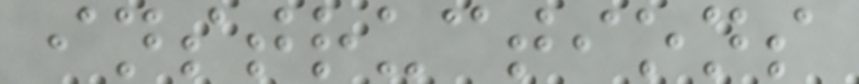instructions
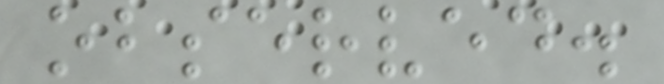observed.
